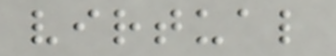virtual
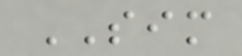SIM
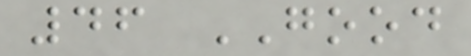46 GOOD
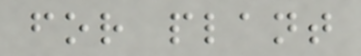for plant
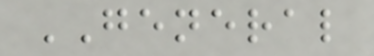GENERAL
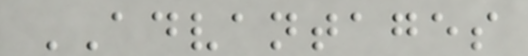ADVANTAGES
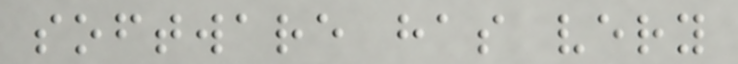software has very
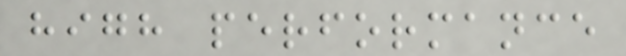high performance
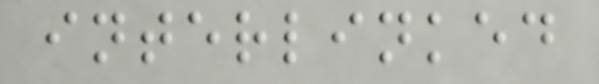interlinked
